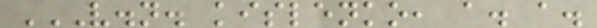V.N. KISLENKO, A. A.
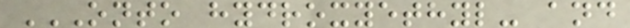ONTO HYDROXYETHYL- AND
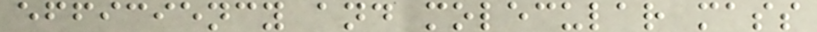efficiency and molecular mass
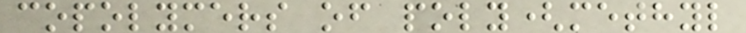copolymers of poly(methyl
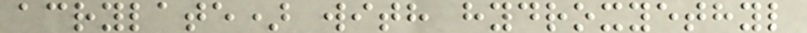acrylate) with hydroxyethyl
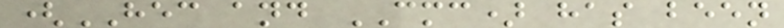(HEC and CMC) has been
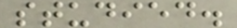studied.
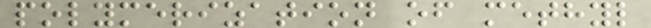polymerization of methyl
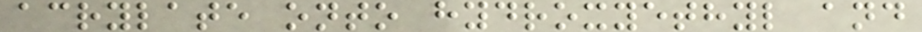acrylate onto hydroxyethyl and
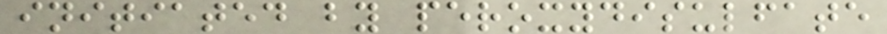initiated by peroxydisulfate
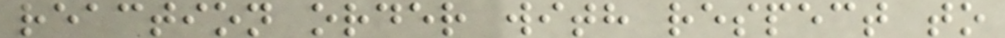reaction order with respect to
